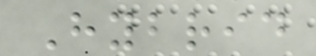Hybrid
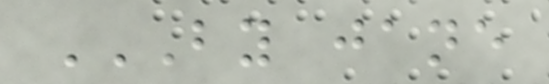BY JANE
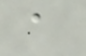a
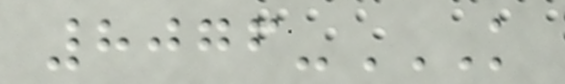8076-K
